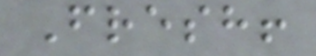Fresh!
